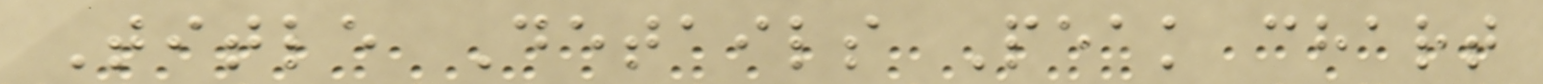Title Details Peak chart
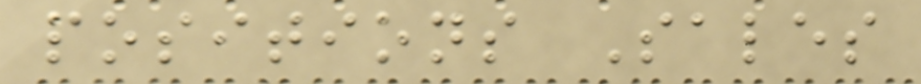positions Sales
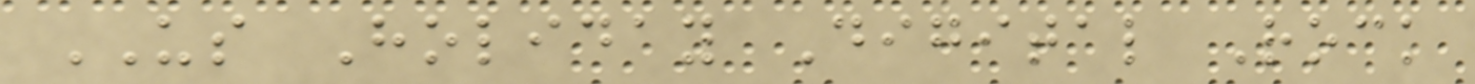US Holiday Digital Rock
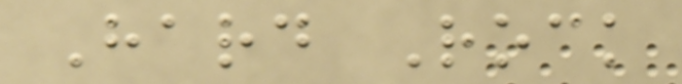Hard Rock
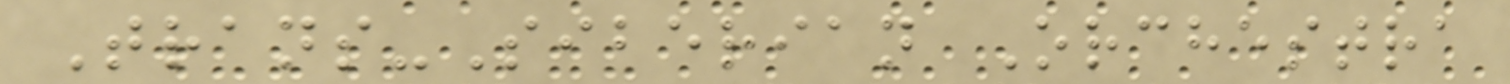Trans-Siberian Orchestra
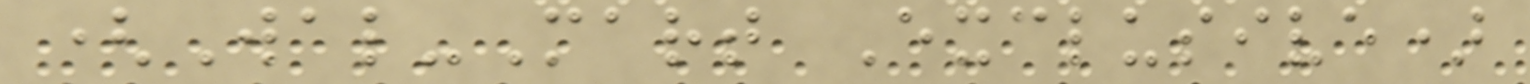(Wal-Mart Exclusive)
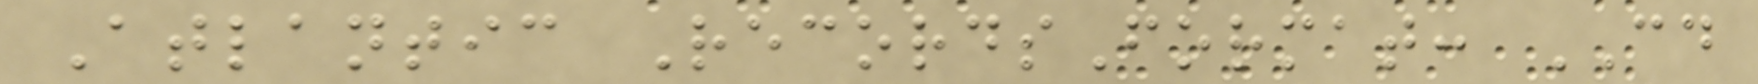Atlantic RecordsFormat: CD
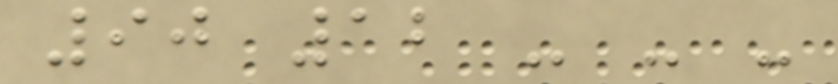90 12 - - -
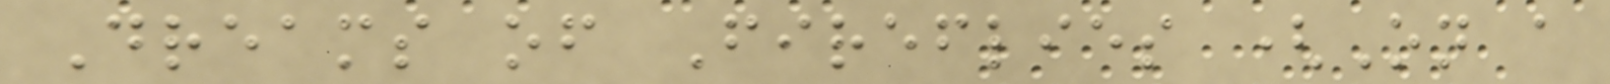Dreams of Fireflies (On a
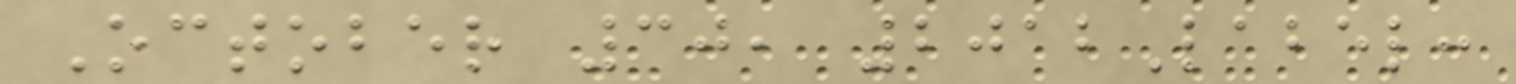October 30, 2012Label:
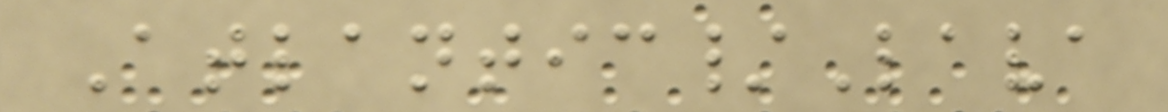Atlantic/Lava
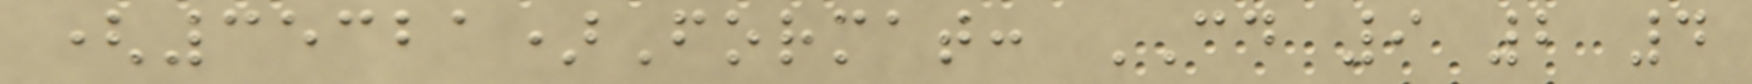(35321)Format: CD 9 2 4
